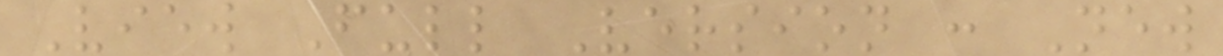View Full Version : New
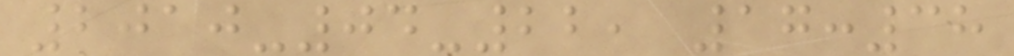2010-04-22, 17:38
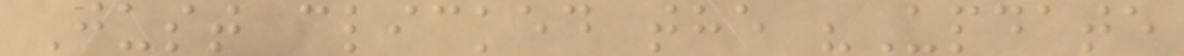Just clicked the "Update
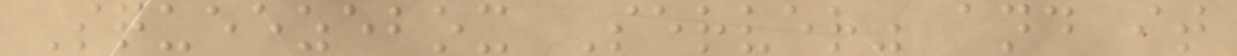Squeezebox Server" and it
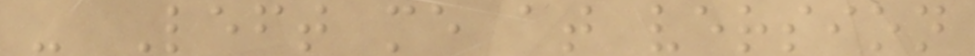- Left me at version
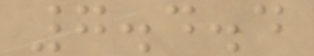7.4.4
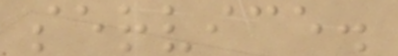service.
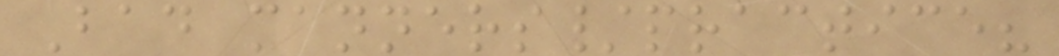Bad manners/practice?
